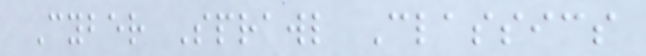Cyber Sprawl Classics
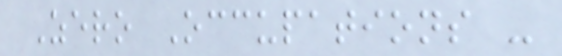Zero Occupations -
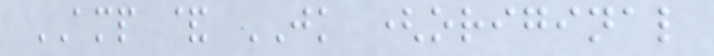AMP & JK (original
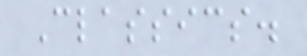Classics.
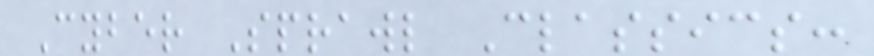Cyber Sprawl Classics:
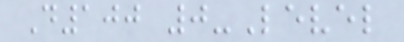D100 0-Level
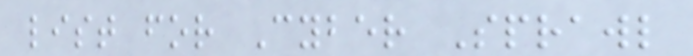list for Cyber Sprawl
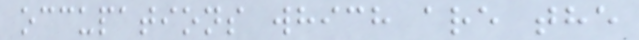occupations which are the
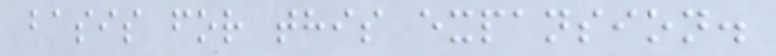basis for this expansion.
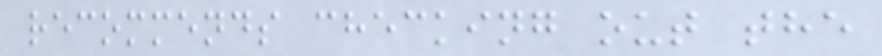recommends checking out the
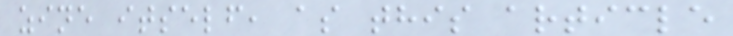zine itself, as this article
